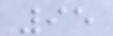95
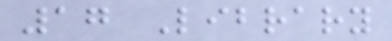17 Library
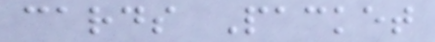cards Packet
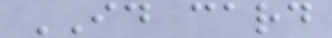ID card
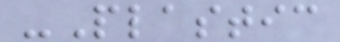-Plastic
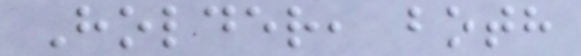Holder, both
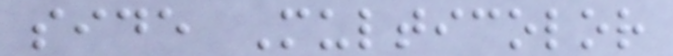side Multicolor
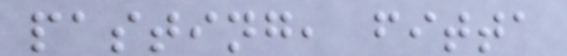pasting, fitta
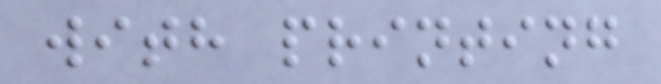with printing
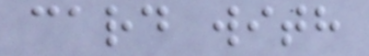card with
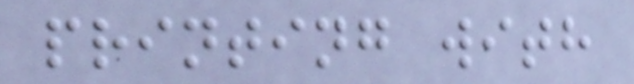printing with
